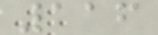116
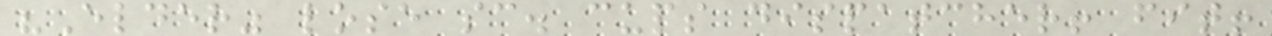"Elder" lose sc. cups dispatcher! fit!
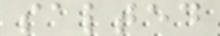salted
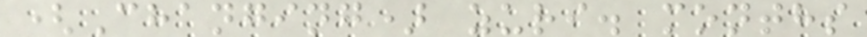(Changing) zuri. months
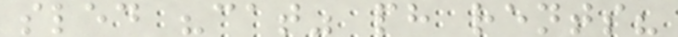sled "cat" ph rents?
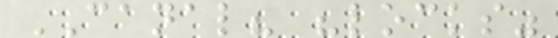CANAL? "locks"
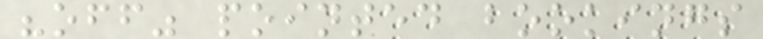"off" pointed bookings
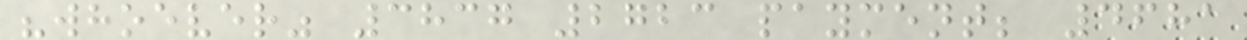"whoever" 3837 2723 payment; 4681
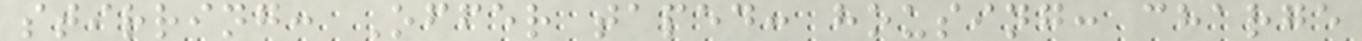stirring: Offer taped: housing: charge
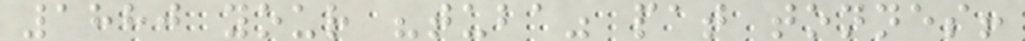1880 your "tuba" pat tonnes!
